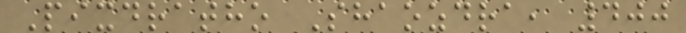Pixdratho Shaozdra, 400
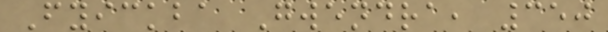Fyickba Gwendra, 350
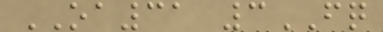OA31 3FQ
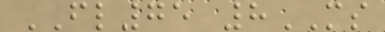FL75 8MS
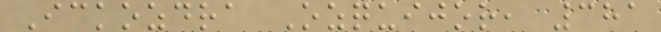Ickozdra Ozquijor, 381
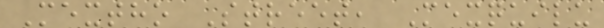Mextho Street, Mexquilu
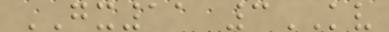GX11 3KV
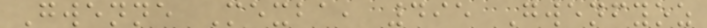Gwenne Mexba, 495 Gwenfyoz
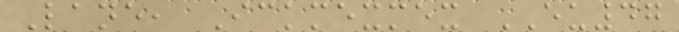Lane, Ickmexmex EU47
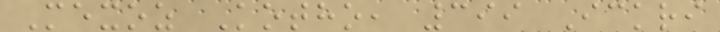Mexoz Kotho, 399 Ickri
